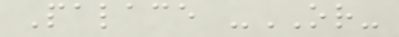Palace -OR-
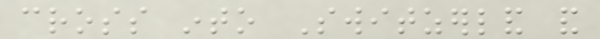cross into Switzerland and
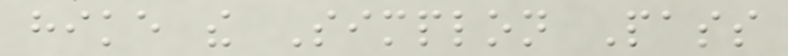hike the Simplon Pass
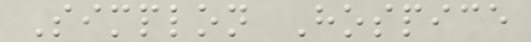Simplon Hospice
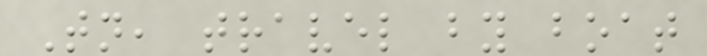Tonight, travel by boat
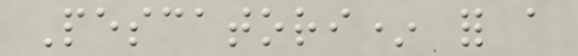Pescatori* for a
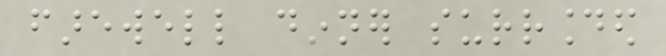farewell dinner surrounded
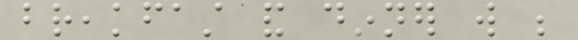breakfast and dinner will be
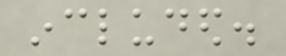included.
